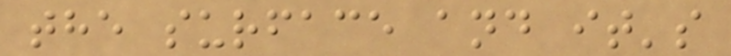the surface and it's
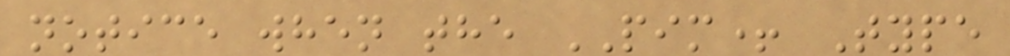notice when the PIM+ Type
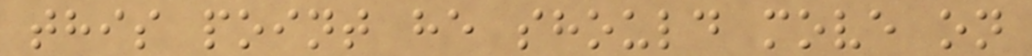this point he should move on
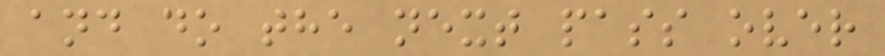and do the next pass over
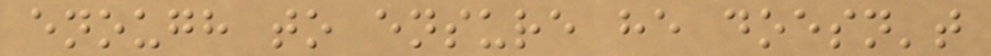enough to ensure he doesn't
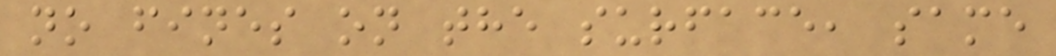no fines on the surface, same
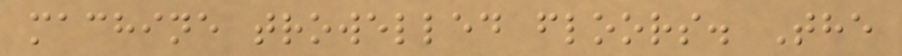machine trowelled floors. The
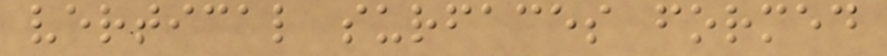vertical surfaces formed
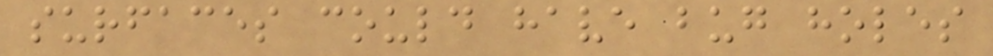surfaces could have bug holes
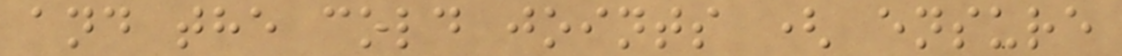and the cold joints ( ensure
